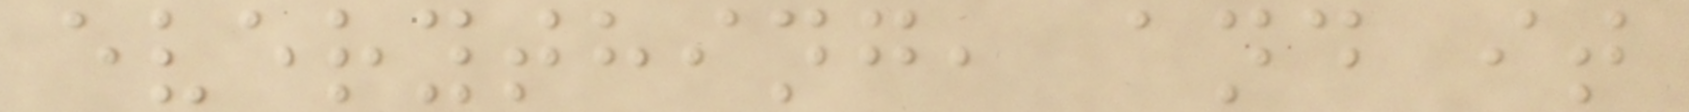everything, and it
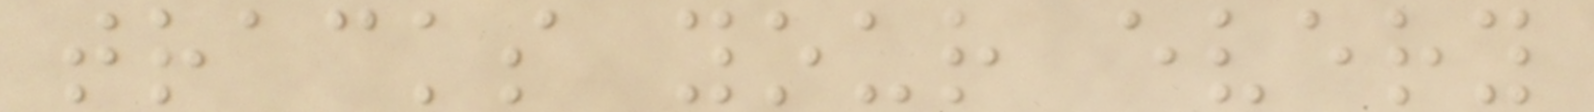tracks your every
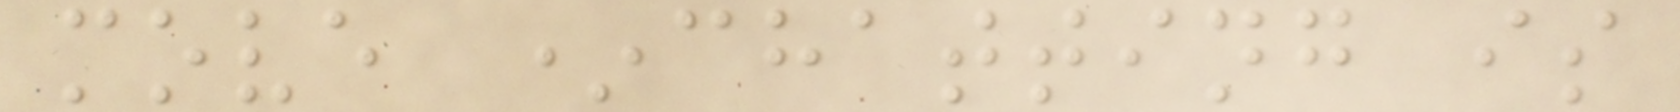move *chatting is
